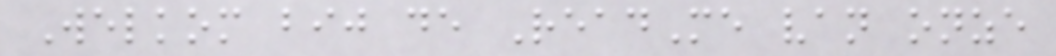Welkom bij de ReadMe van onze
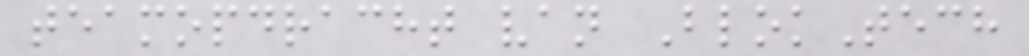teamopdracht van BlokTech
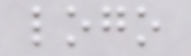logo
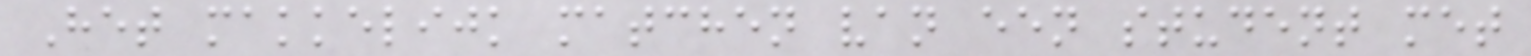Het makkelijk matchen van een student met
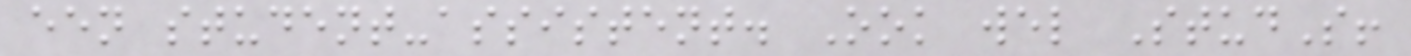een student-assistent. Ook wel StudS!
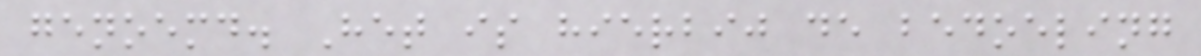genoemd. Het is hierbij de bedoeling
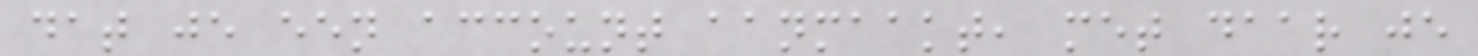dat je een account aanmaakt, met daar je
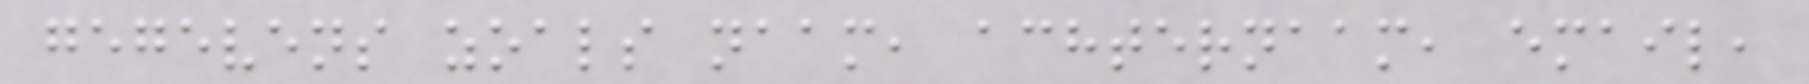gegevens zoals naam, achternaam, email,
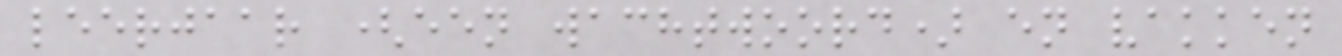leerjaar (een wachtwoord) en vakken
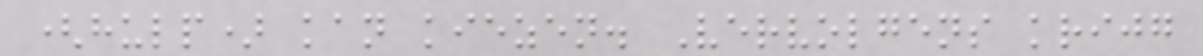(hulp) kan kiezen. Vervolgens krijg
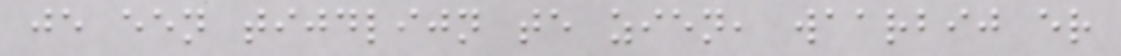je een tijdlijn te zien, waarbij er
